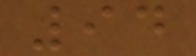94
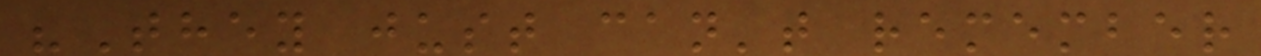"They just can't remember
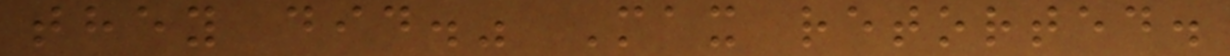they did." Max retorted.
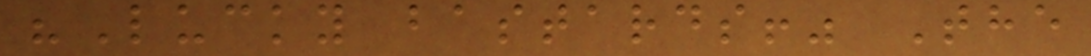"Lucky bastards!" The
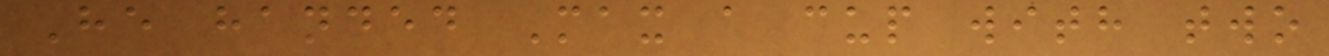He handed Max a cup with two
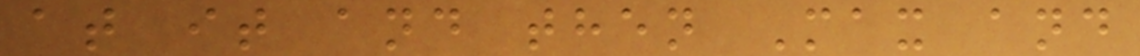at it and then Max and
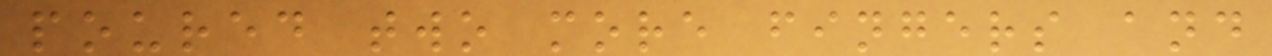poured two more fingers and
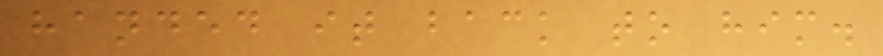handed it back to him.
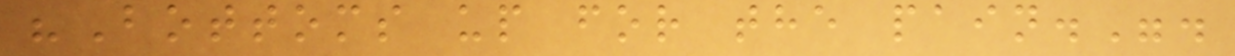"Bottoms up for the pain.".
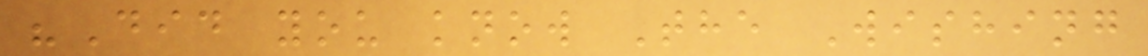"Did you know The Wishing
